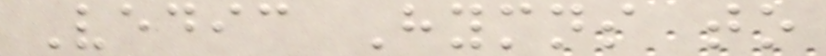Vedic Hymns to
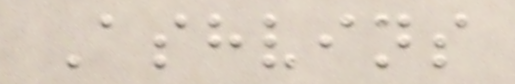Ashvins
